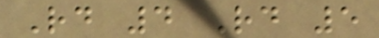Rd 4 Rd 5
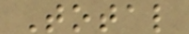Total
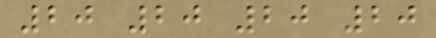20 20 20 20
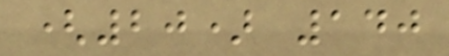(20) 140
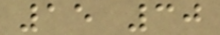15 30
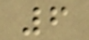6
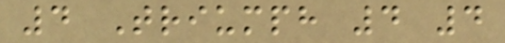4 Triumph 4 4
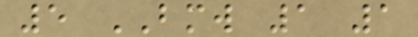5 BMW 1 1
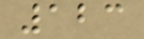123
